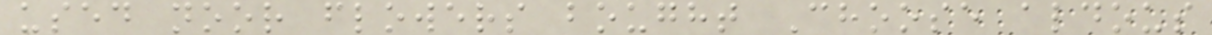used noor flowers bought Choose aldous
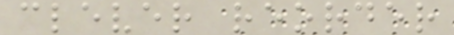clever reorder
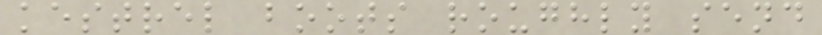kestrel boots roughly send
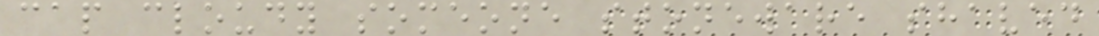cap cloudy someone stoneware shaved
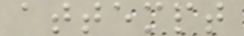attempt
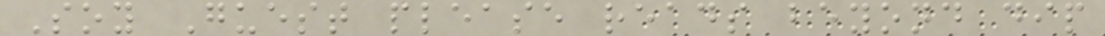Soy Guest please reads beyond dip
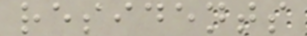residents
